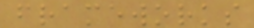frameworks
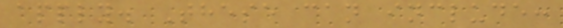apply. These can include:
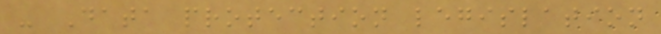- Data protection legislation
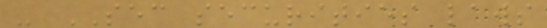- SEC securities laws
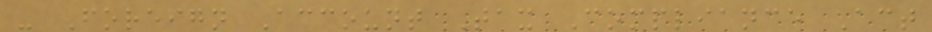- Foreign Account Tax Compliance Act
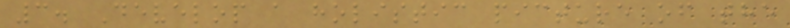3. Develop a holistic picture of the
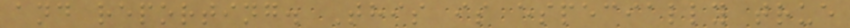and reporting. This is especially true
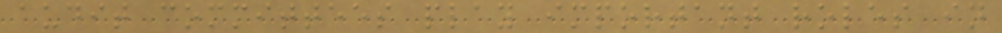audit committees play important roles in
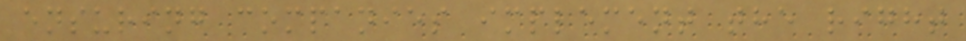ensuring companies implement the right
